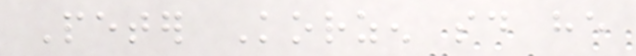Peter Korzen said he
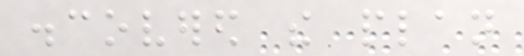discovered the plan
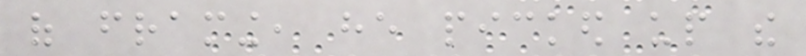of framing, he picked up the
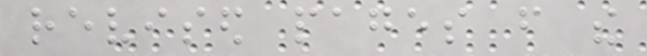revised pages from the
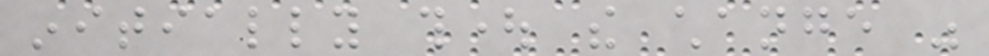initially thought the change was
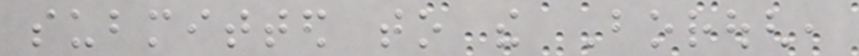submitted to the Borough,
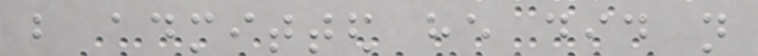but admitted he did not
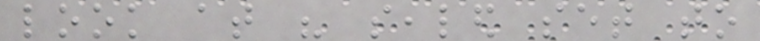look at his sealed set to
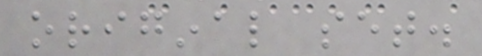original set.
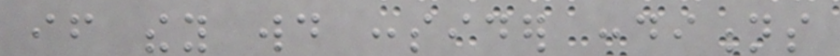if they would consider conditions
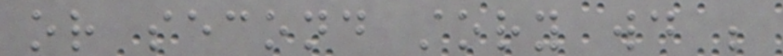or second story would be
